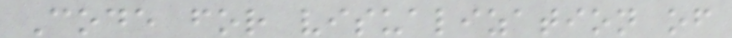Code for visualization of
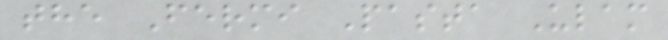the Fermi Pasta Ulam
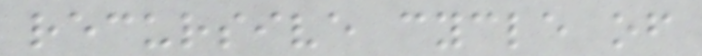recursive cycle of
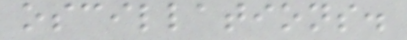oscillations.
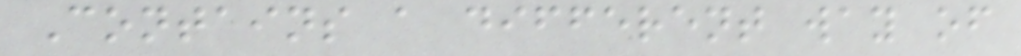Contains a different way of
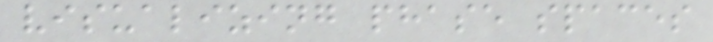visualizing phase spaces
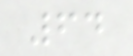64
